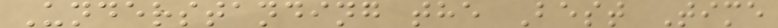Understanding the Best Time
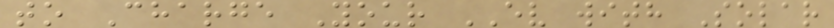to Charge Your EV with Solar
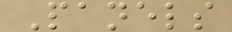Panels
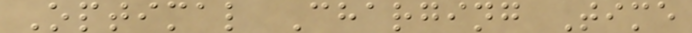Optimal Charging Time
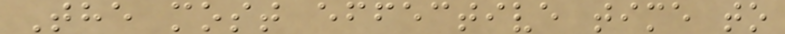The most effective time to
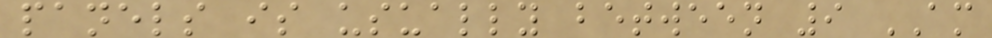panels is usually between 9 AM
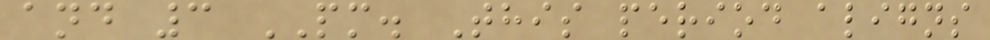and 3 PM. This period aligns
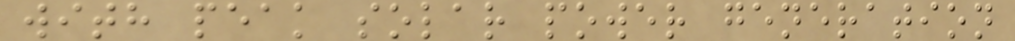with peak solar power generation
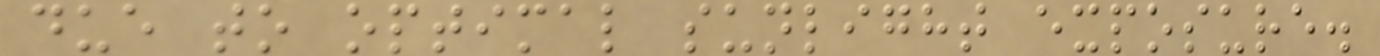due to optimal sunlight exposure.
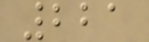221
